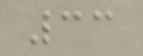33
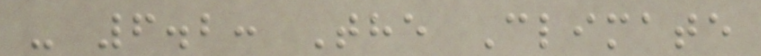- 6.2: The Climate
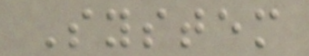System
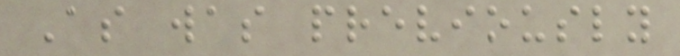As was previously
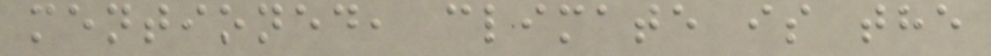mentioned, climate is the
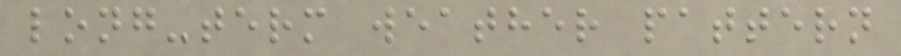long-term weather pattern
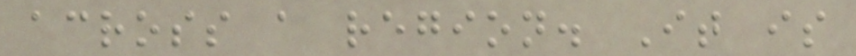across a region. It is
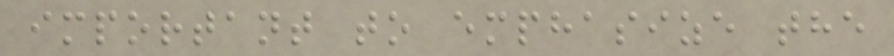important to emphasize the
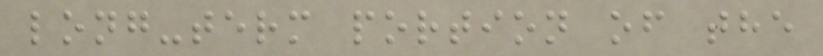long-term portion of the
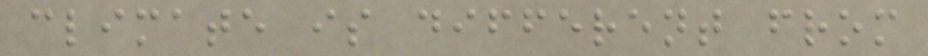climate is different from
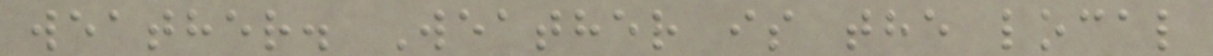weather. Weather is the local
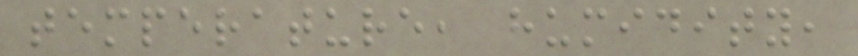temperature, humidity,
